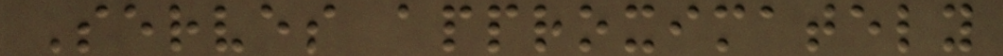Serves approximately
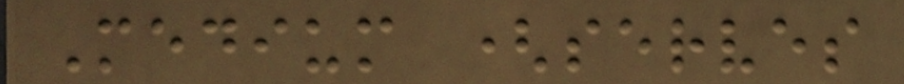Medium (serves
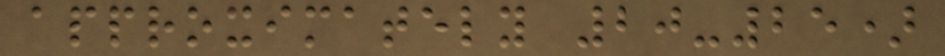approximately 20-25)
